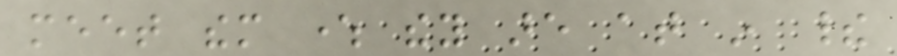meet them where they are at in their
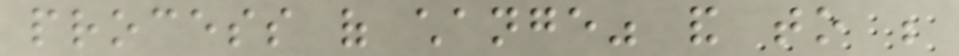process of change" and to be
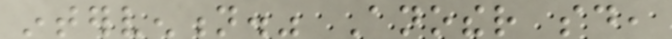intervention." Another said,
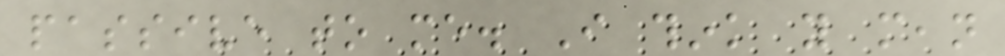passive to me. I think you mean
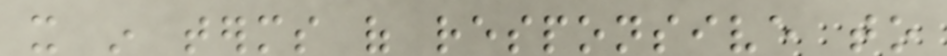it in terms of responsive to
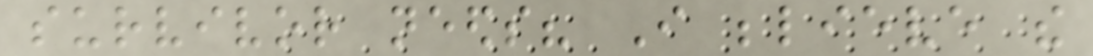survivor needs? I believe the
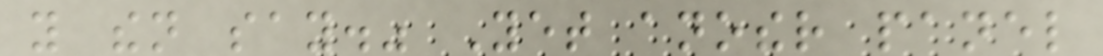you then say." Yet another panel
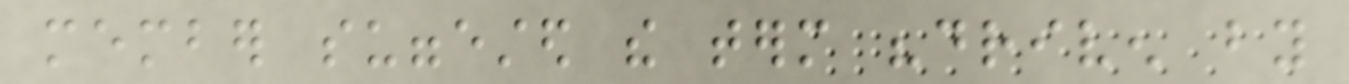member suggested the term "driven by
